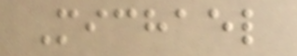Michael
